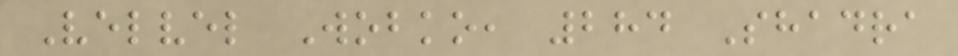Velvel Wobko, 284 Shadra
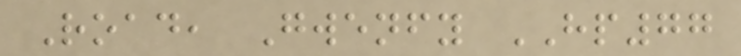Road, Gwenfy HP77
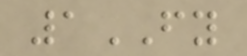1FY
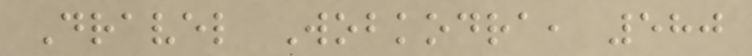Dravel Wobkodra, 580
